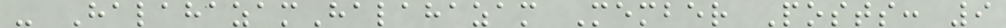- HalahazamHalahazam Member Posts: 9
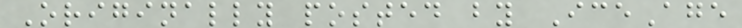Originally posted by IceAge
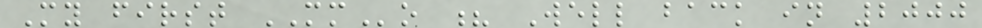My first MMo ? Well back in 2000
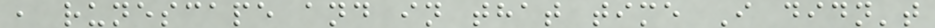, runescape and in that time I didn't
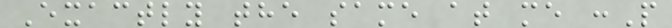Exactly the same at me :P
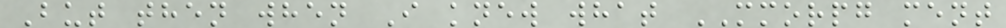But then when I knew what MMORPG ment
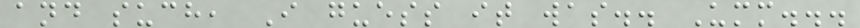and such, I guess it was.. Umm...
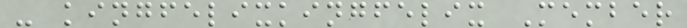- kingfelixkingfelix Member
